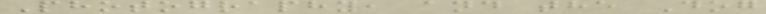Photography, and the Dog
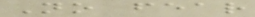No fear
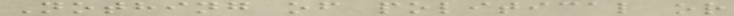Nothing of political or
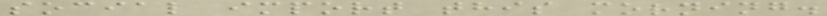social import this morning.
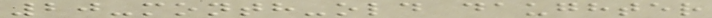20-month-old daughter
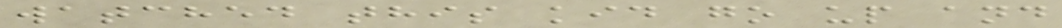watched this kid go up and
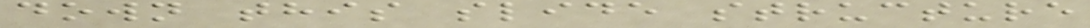down this slide structure
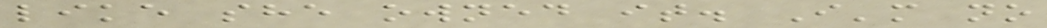like she owned it. I'm no
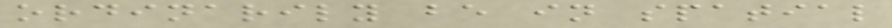ordinarily be in spatial
